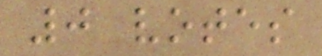0 votes
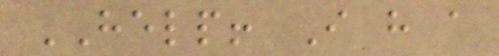HELP! I have a
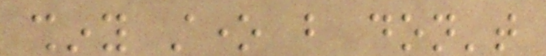shiny stone but don't
